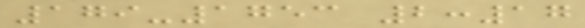179-1753 2:17
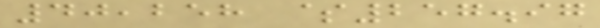40,258 $257.97
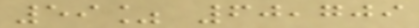59% 60,709
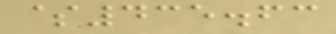$435.63
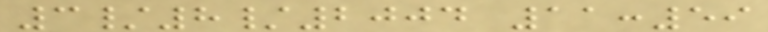3/8/2004 11:59
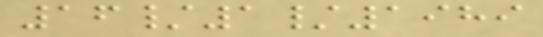16/1/1989
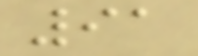91
